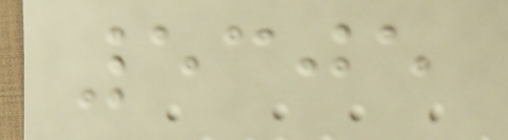5305
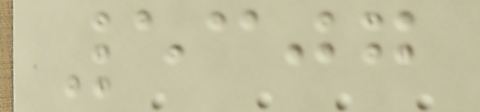5307
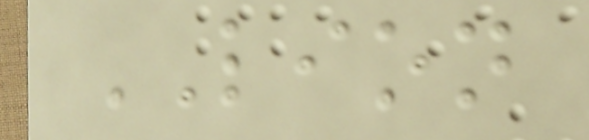LION
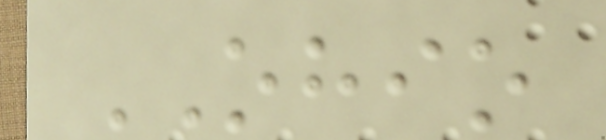OHIO
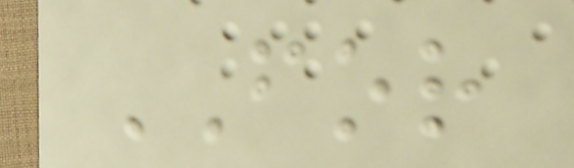FOR
